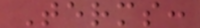Terms:
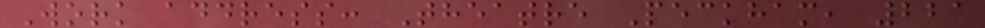Work address: Theatre Peckham, 221
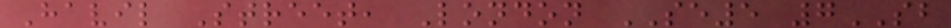Havil Street, London SE5 7SB
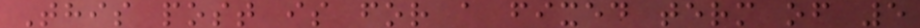This post is for a fixed term of 5
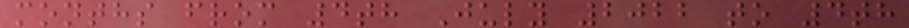months from 4th July 2022 to 4th
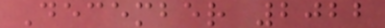December 2022
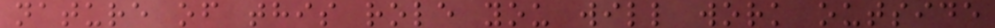nature of this role you will work outside
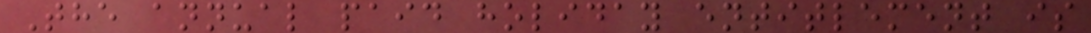The annual paid holiday entitlement is
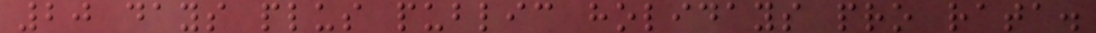20 days plus public holidays pro rata.
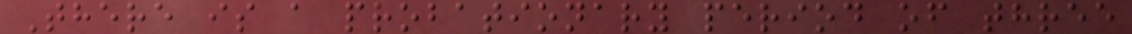There is a probationary period of three
